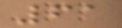61
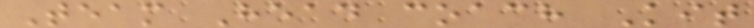Team Head coach Kit
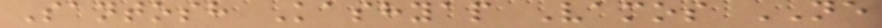Santosh Kashyap Vamos NE
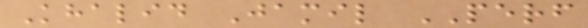Khalid Jamil PERF
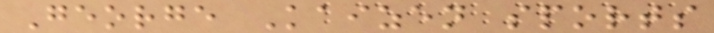George Kaizen sports
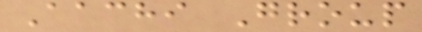Aachi Group
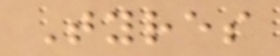Tyres
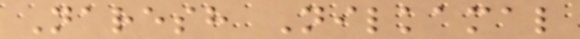Naresh Nilkamal
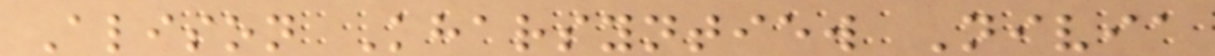Alison Kharsyntiew Nivia
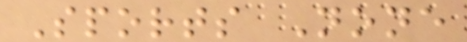Sports None
